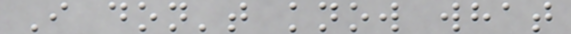I don't know what
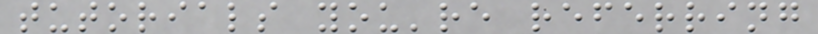tutorials you're referring
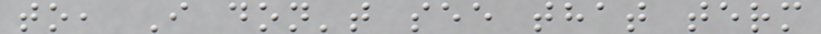to, I don't see that term
